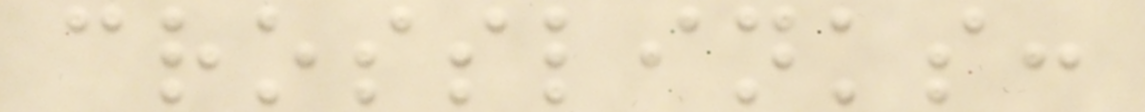crosslinks:
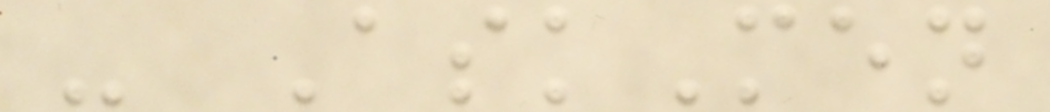- AskMen
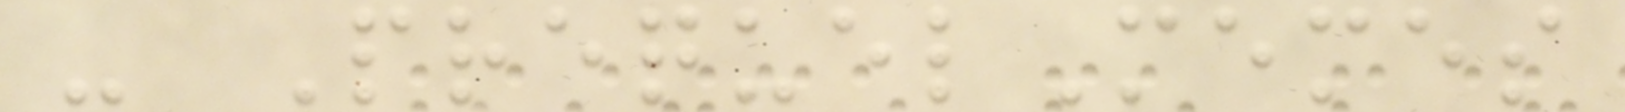- PrequelMemes
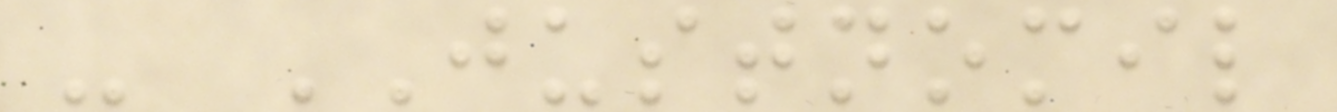- JUSTNOMIL
